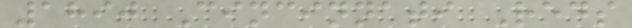1890 Cincinnati Reds
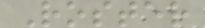Roster
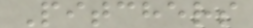Pitchers
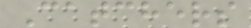Catchers
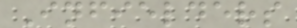Infielders
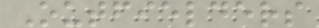Outfielders
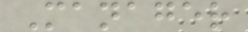Manager
